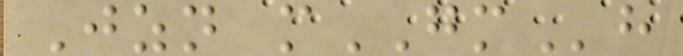Jzn mGMh
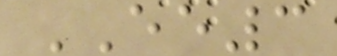EE3
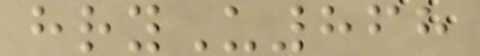hryU868
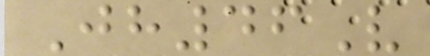Jh46V
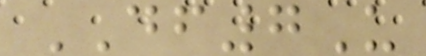DF7U
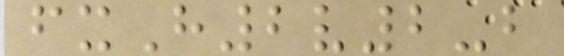fxH2v2-b
